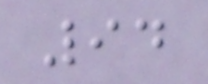94
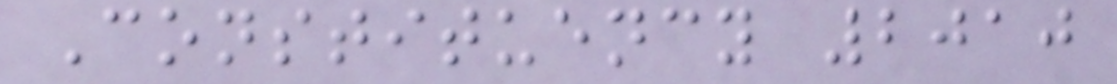Constituency 2010
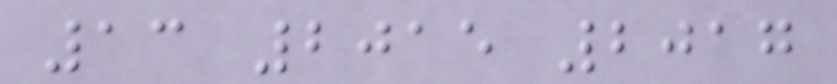13 2015 2017
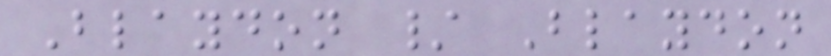Blaydon / Blaydon
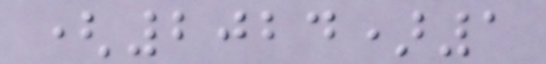(2024)1
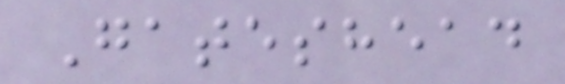Gateshead
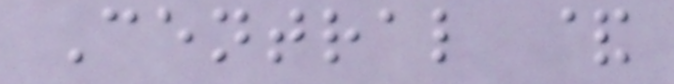Central &
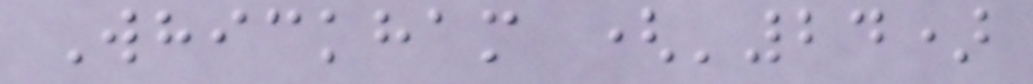Whickham ('24)
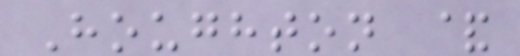Houghton &
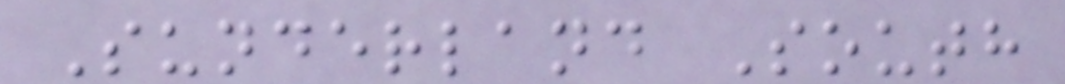Sunderland South
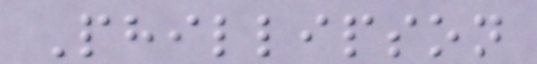Phillipson
